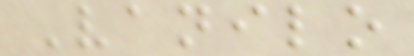Vanilo
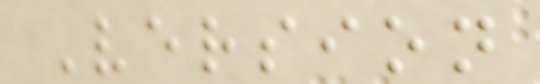Version
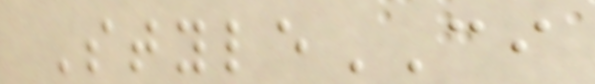StyleCI
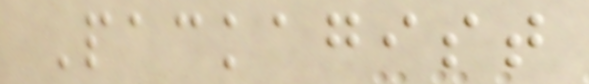Packagist
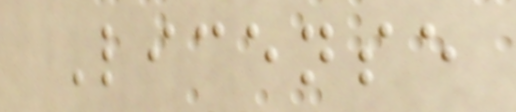License
